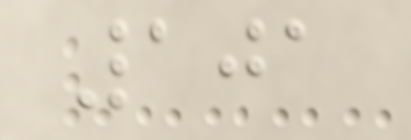101
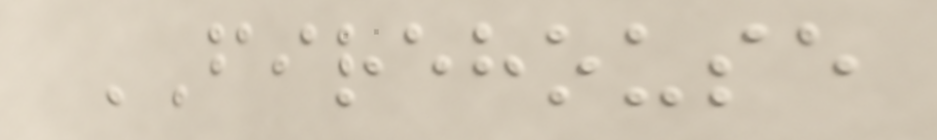FIREHOUSE
